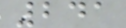241
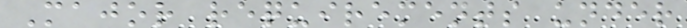Major requirements under
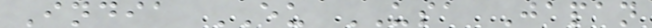India EU USA Japan
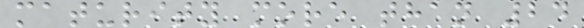maturity more than 24
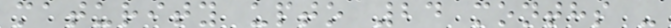maturity upto 24 months -
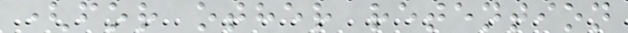(for other retention
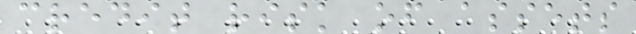credit risk of assets
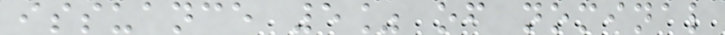issuance 5% of nominal
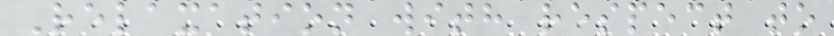Relaxation with respect to
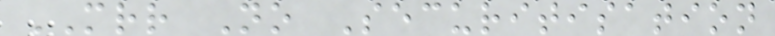MRR No Securitisation
